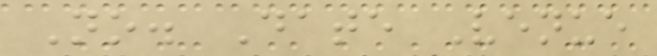No. Date Venue
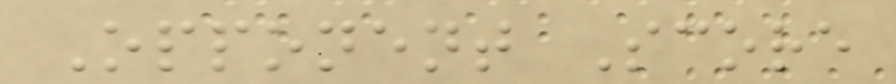Opponent Score
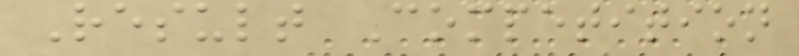Result Competition
